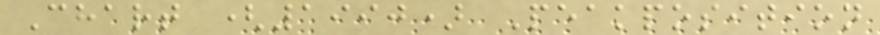Chart (1990) Peakposition
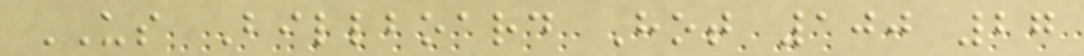US Billboard Hot 100 27
